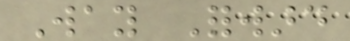Way Forward
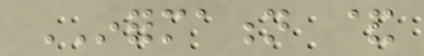INFORMATION &
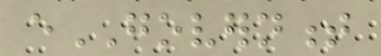eGOVERNMENT
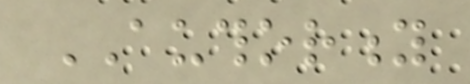AUTHORITY
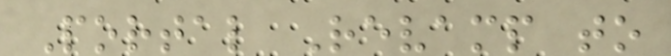Portal Revamp to
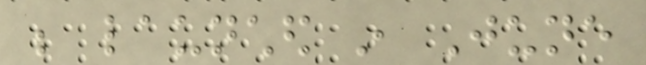be launched in June
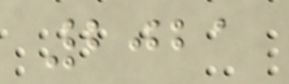2021
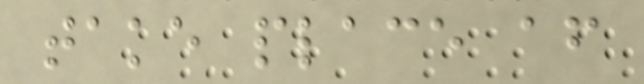take place after
